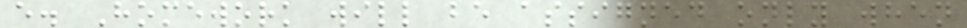e. Homework will be assigned only when
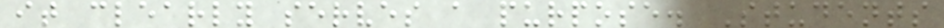it clearly serves a purpose. Students
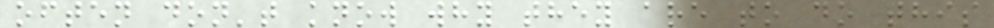often don't know why they are to do this
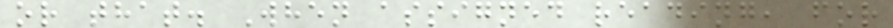or that. When assigned reading, for
